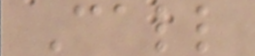Call
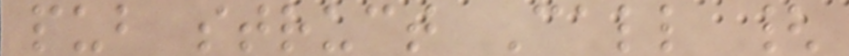pub struct Call {
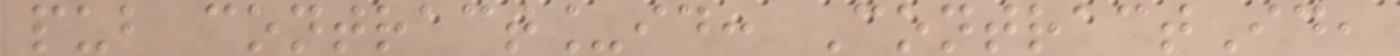pub contract_id: ContractId,
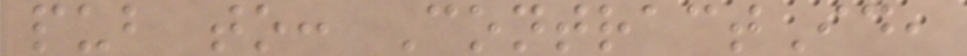pub to: ContractId,
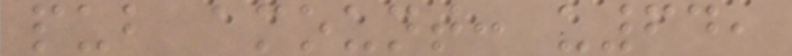pub amount: u64,
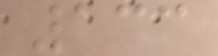133
